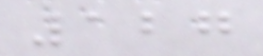127
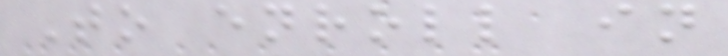To enroll in
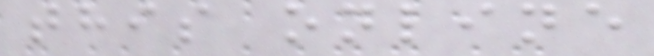this online
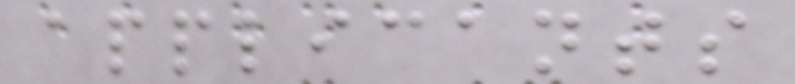applicants
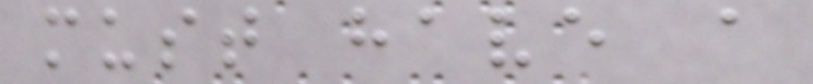must have a
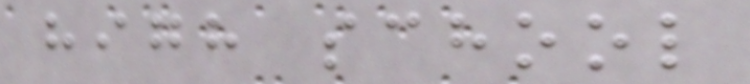high school
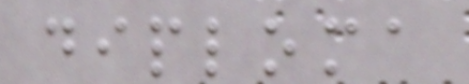diploma
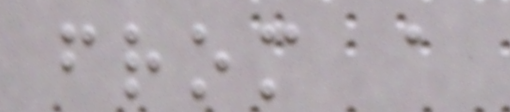from a
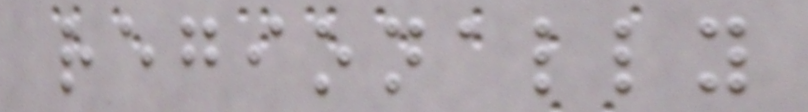regionally
